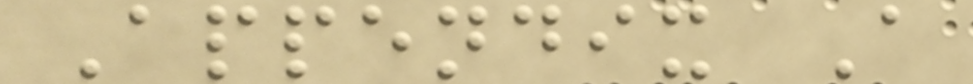Appendix A
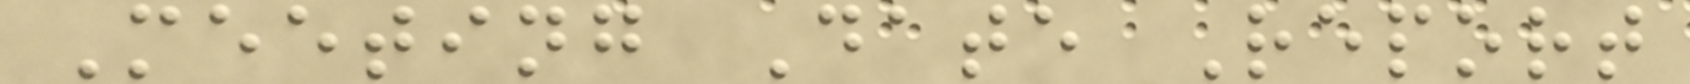Meeting Date Report
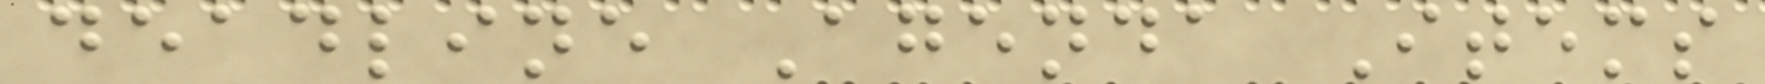deadline Agenda Items
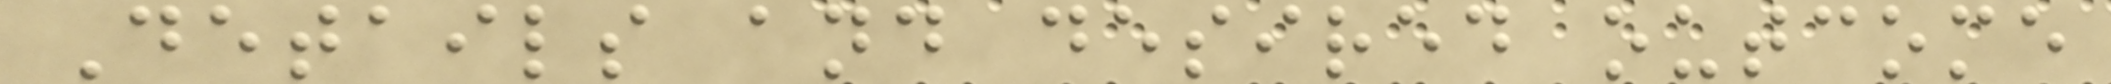Details and desired outcome
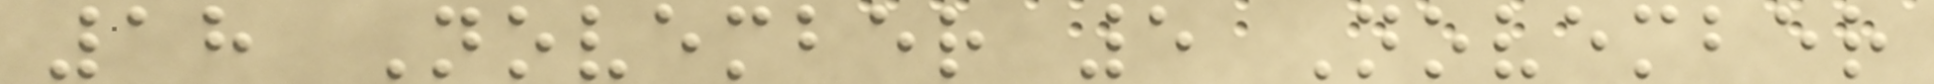18 November 5 November
